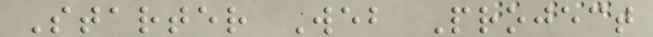Starter Web Project
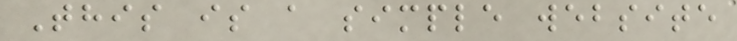This is a simple website
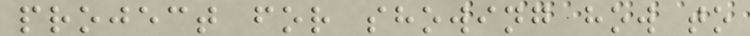project for showing how to
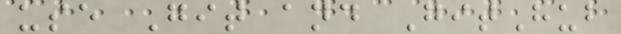use Git and GitHub
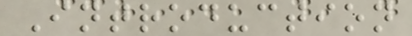Introduction
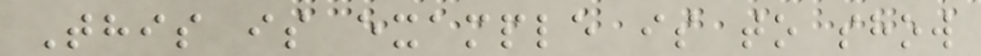This is example is to show
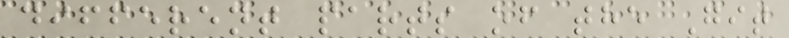different parts of the Git
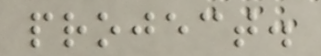project.
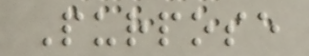Purpose
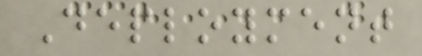Deployment
